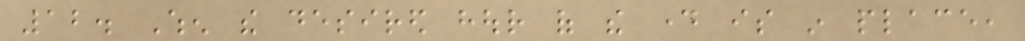12. When the desired hour of the day is in place,
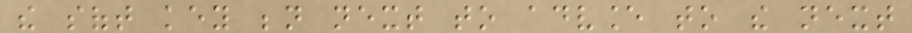the soft key beneath next to advance to the next
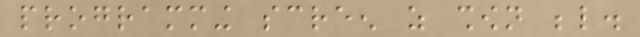programming screen as shown below.
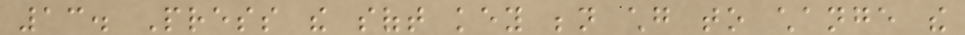13. Press the soft key beneath chg to change the
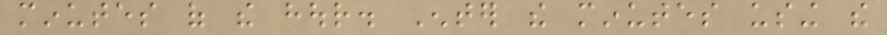minutes of the hour. Enter the minutes using the
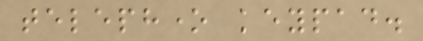telephone keypad.
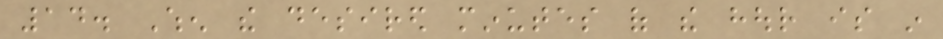14. When the desired minutes of the hour is in
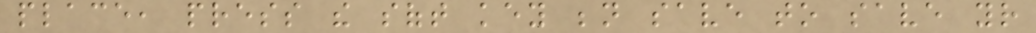place, press the soft key beneath save to save your
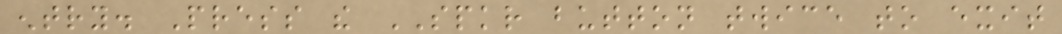entry. Press the SPKR button twice to exit
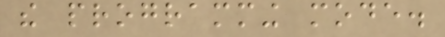the programming mode.
